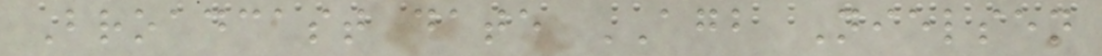Broadcast date AGB Nielsen
